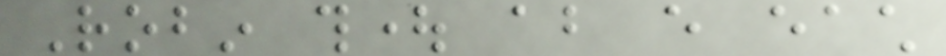Robin thought about every each
